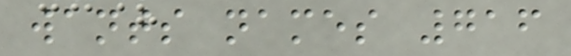wants names 716
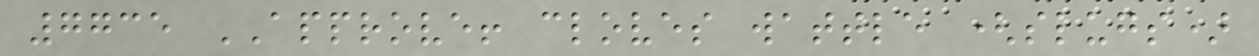7735 APPROVE! cloves wattle (slugs)
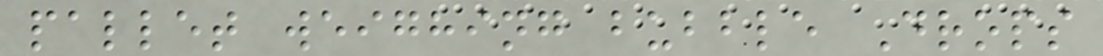pallet weighing bubble Drops
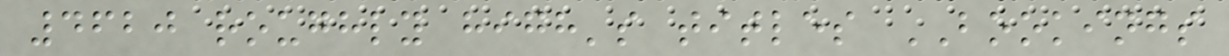4620 roughly high's titles BOOKINGS
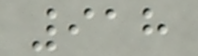918
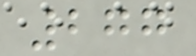277
